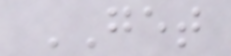GET
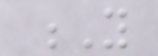Y
